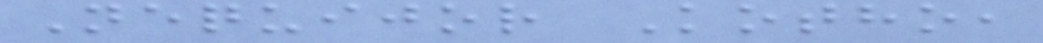Nequijor Kotho,
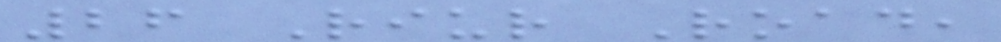26 Riur Road,
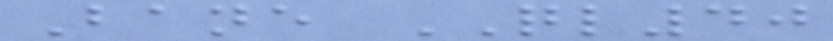Bane QL40
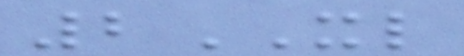2XL
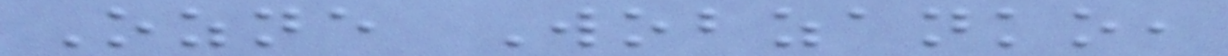Ozne Wobzanko,
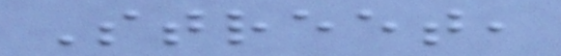Street,
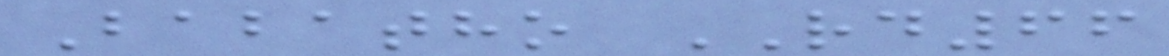Babatho RD66
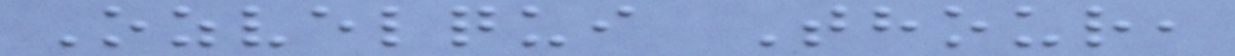Ozvelqui Thour,
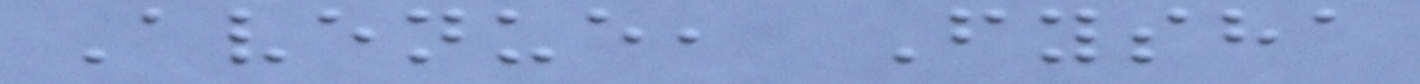Avenue, Fysha
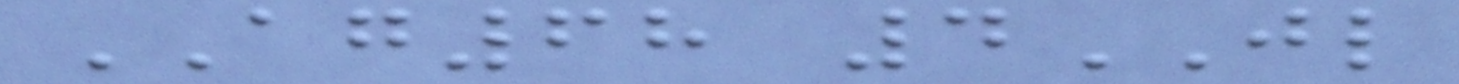AG68 4JL
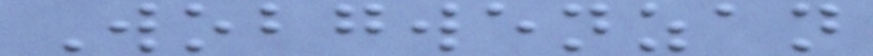Wobgwenzan
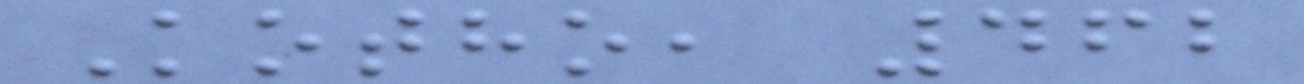Kotho, 462
